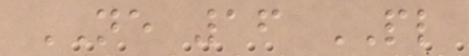NE 16 PL
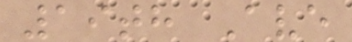19th Ave
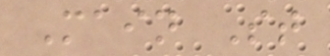Main St
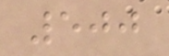500
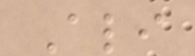Ali
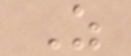Z
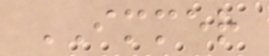IMMER
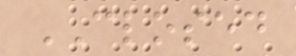CLOSED
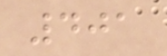401
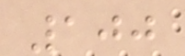100
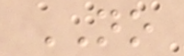NO
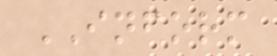INFORM
